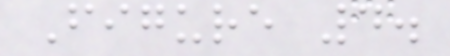Figure 4.
